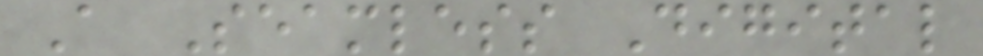A Seamless Digital
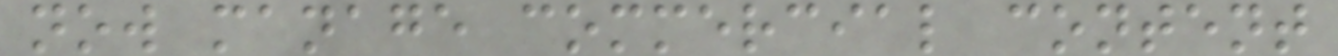now manage commercial content
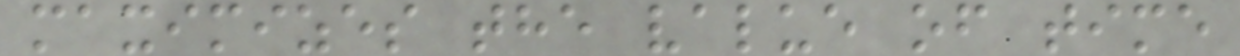maximizes the value of time
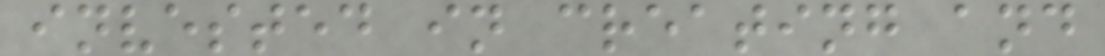invested in creating and
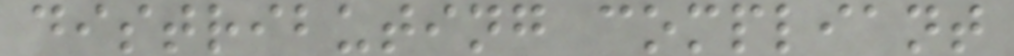distributing compliant
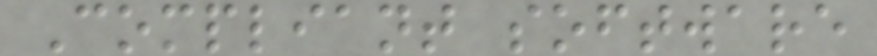Compliant software
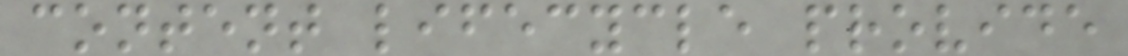content lifecycle provide
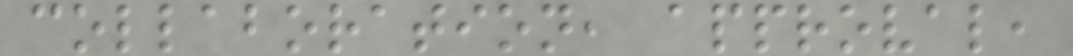collaboration, approval,
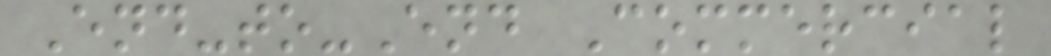End-to-End Commercial
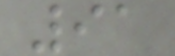91
